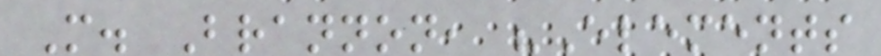M. Brannon, "Elements
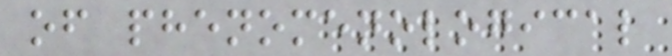of phenomenological
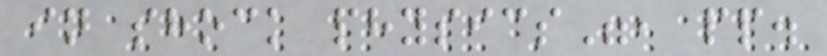in shock physics", pp.
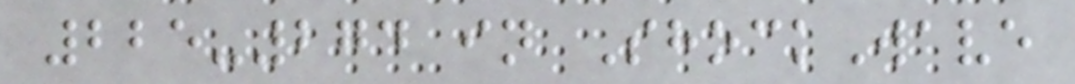225-274 in ShockWave
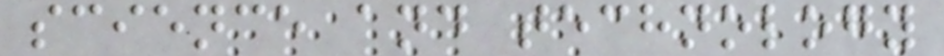science and technology
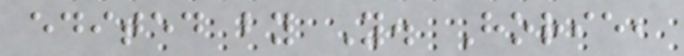edited by Y. Horie,
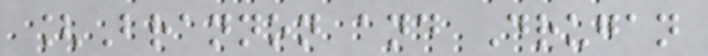[Brannon and Drugan
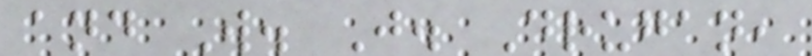and W. J. Drugan,
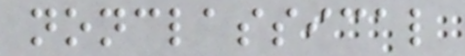nonclassical
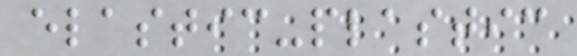elastic-plastic
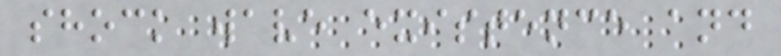shock wave existence and
